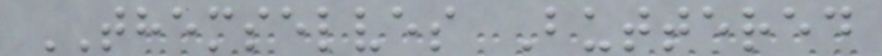THEMSELVES Buttered
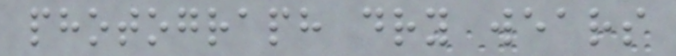photograph dry wears
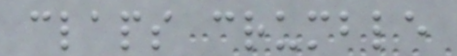claps crumble
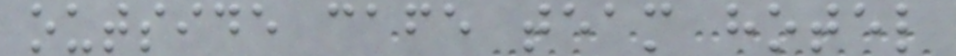outside cafe team hotel
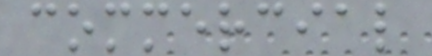commercial
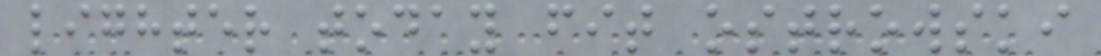lighter today fit ostrowski
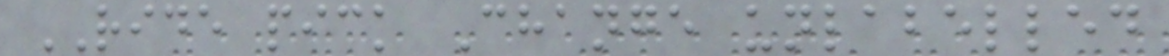RIDE pick Change unlabelled
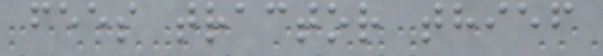fees tractor thief
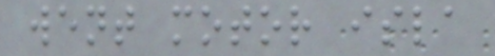went motor isla
